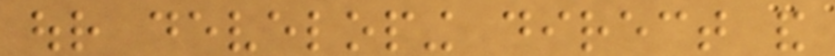our developing direct and
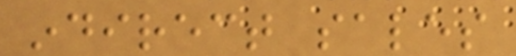indirect sales
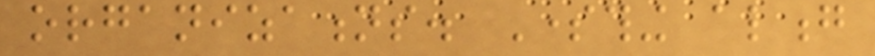organizations. Something along
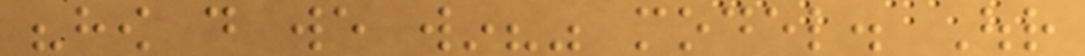"how do we win?" model. Our
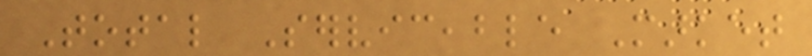Total Serviceable Market
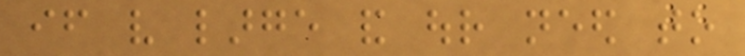if very large and our need to
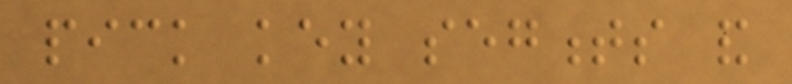pick key segments and
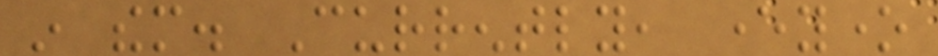in them. Currently, everyone
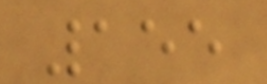155
